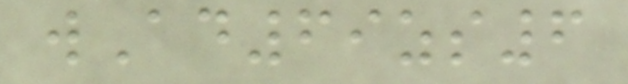wAd69zs6
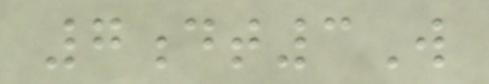7dt3W
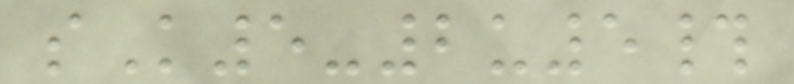sK5-2u5#
